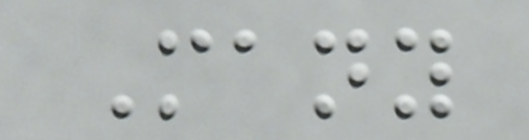Many
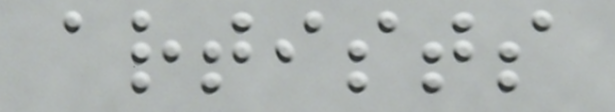artists
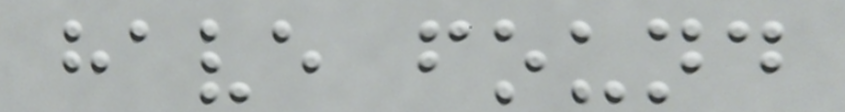have found
